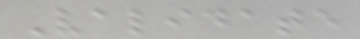Validate
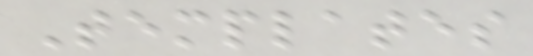Templates
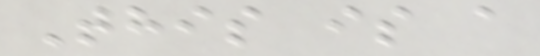This is a
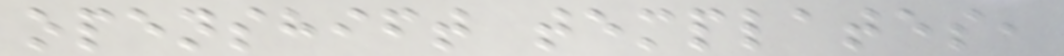openshift templates,
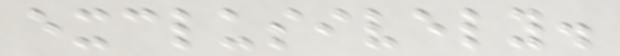exclusively.
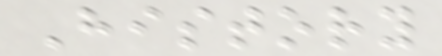History
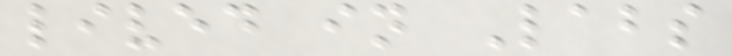lived in Labs
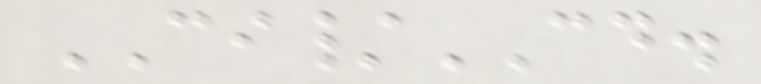CI/CD.
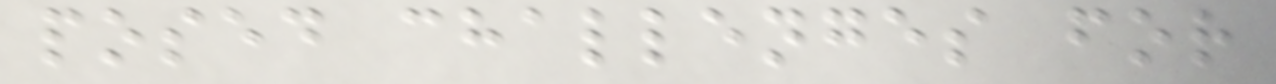posed challenges for
